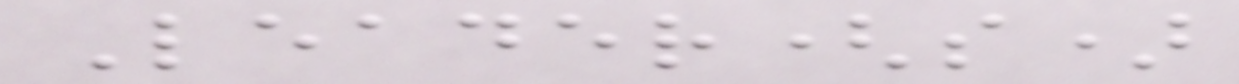Leader(s)
